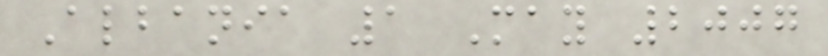Albania 1 May 2007
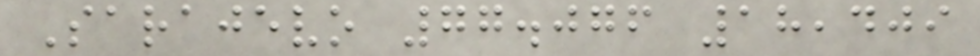Sarajevo 77.076 18,409
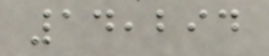14,294
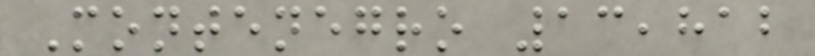Montenegro 13,812
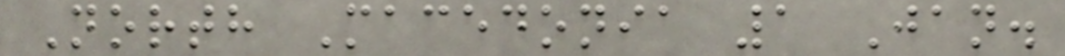North Macedonia 1 Jan.
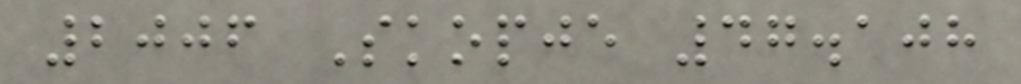2006 Skopje 47.108
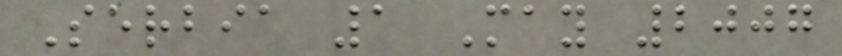Serbia 1 May 2007
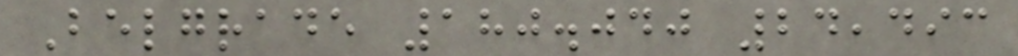Belgrade 180.040 24,493
